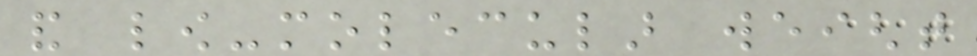and low-molecular weight
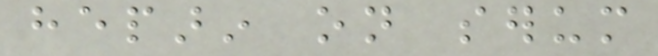heparin on serum
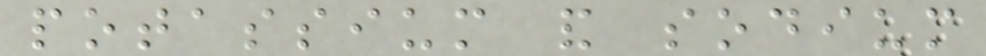potassium and sodium
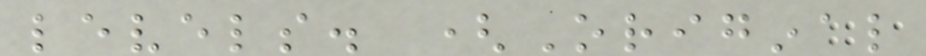levels. (Original
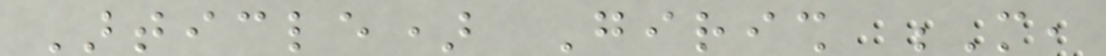Article) Girish M,
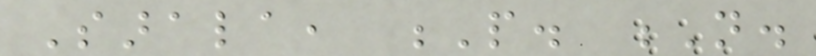Sarala, P. N.
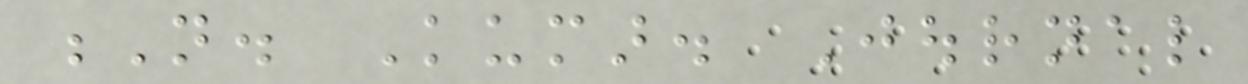N. Kumar. Journal
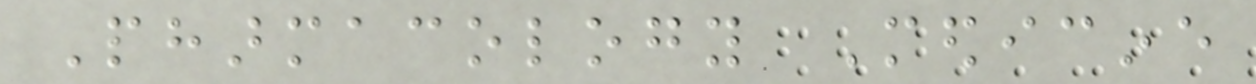Pharmacology Medicine
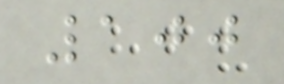100
